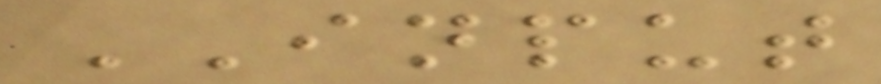INPUT
